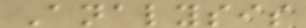Analysis
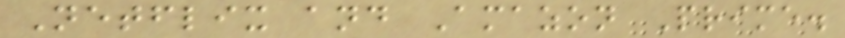Netflix and Amazon Prime.
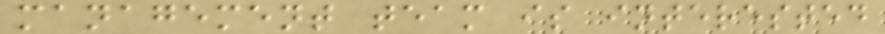management team is interested
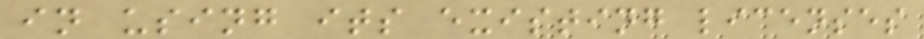in using its existing licenses
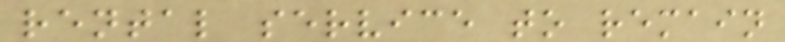rental service to remain
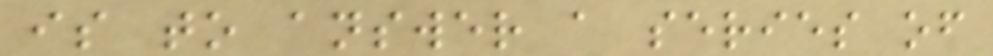is to answer a series of
